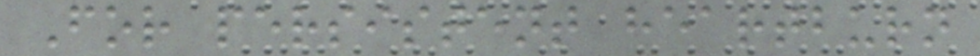For persistent heartburn
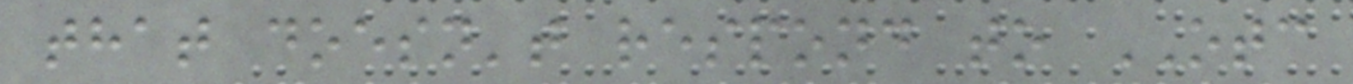that doesn't respond to OTC
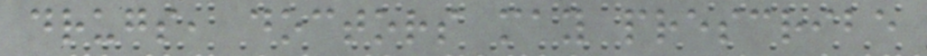drugs, doctors may prescribe
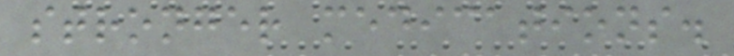stronger medications.
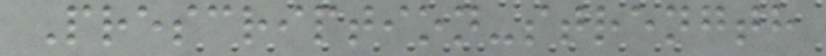Prescription-strength
